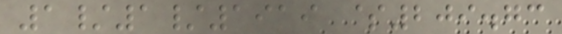1/1/1919 $209.73
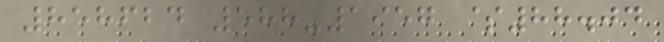858624 588-1957 $88.04
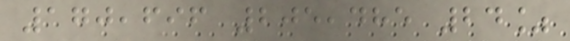170,696 205,485 24%
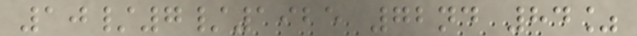10/7/1925 72nd 84%
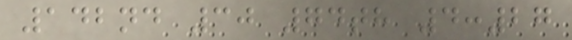142nd 30 74th 4:27
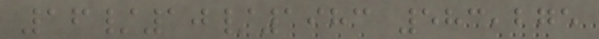16/10/1983 583,275
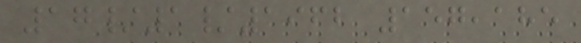17/1/1962 157,185
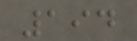194
